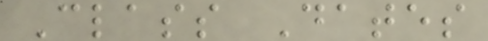Class Dates
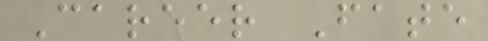Career Fate
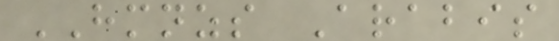HMNZS Arabis
